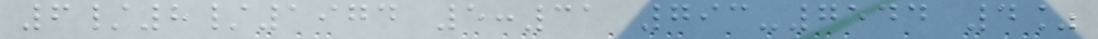6/8/1974 5:31 793-7544 4%
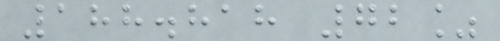188.818 72%
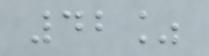42%
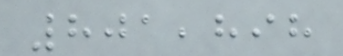801,898
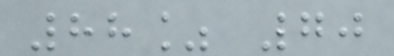88% 70
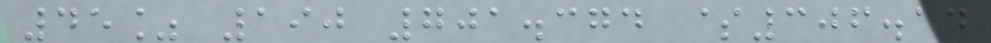45% 190 701.374 $306.14
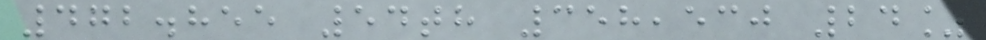472.855 54th 358,530 24%
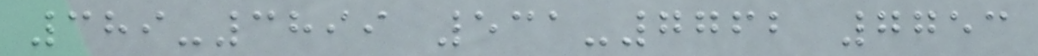389-3899 531-7762 7753
